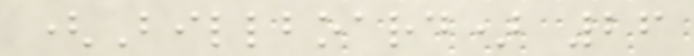(Billboard) 26
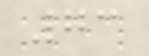73
